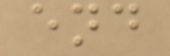end
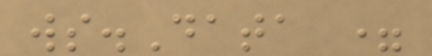ws.Data =
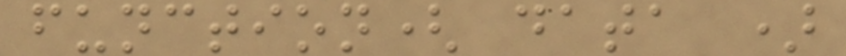function( data )
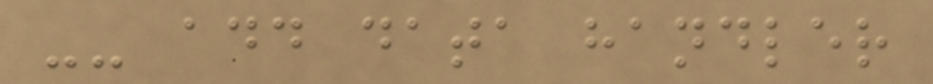-- add data handler
